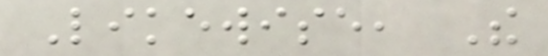Likewise, The
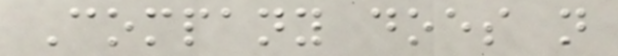Company does not
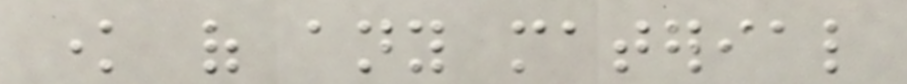know of any material
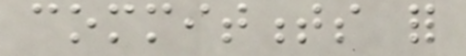commitments for
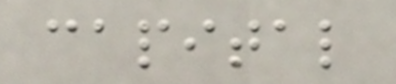capital
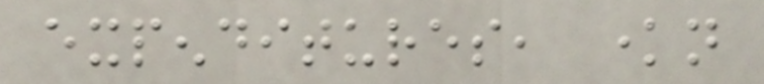expenditures, known
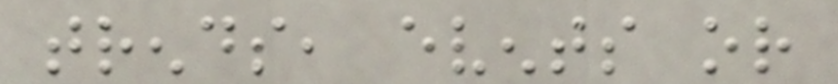trends, events or
